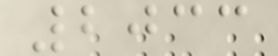2033
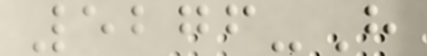5276-H
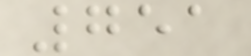751
